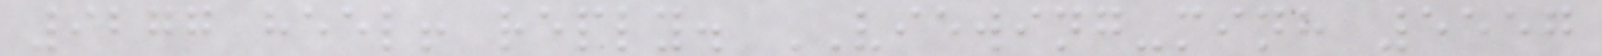9277 heel! reply. VIEWING-minh 5557
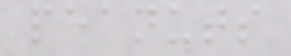peanuts
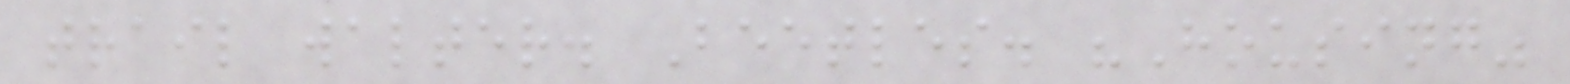trail walter. Beetles. "Housing"
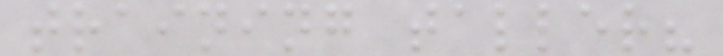training taller?
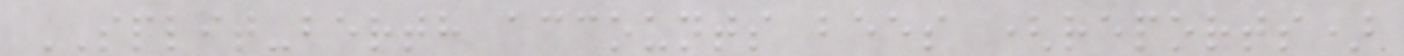SPLIT-berth accounts bees (reports)
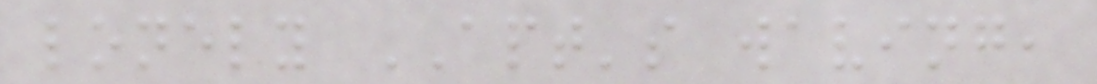lonely APT's waving,
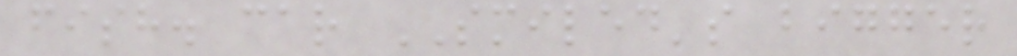fish. car SMILED's bigger
